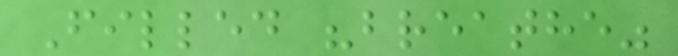Filled "breathe"
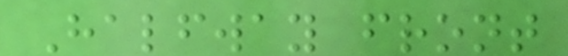Halfway front
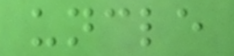uncle
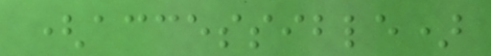(accessible)
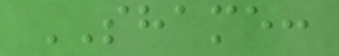SHAME:
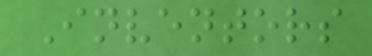Inventors
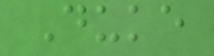Duke
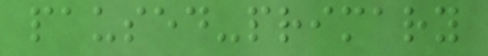paused-primary
